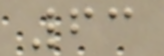63
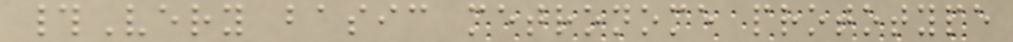#Very basic metronome prototype
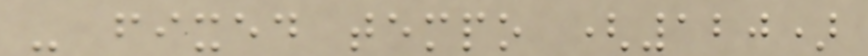- fixed tempo (120)
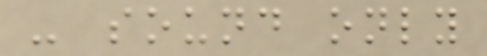- sound only
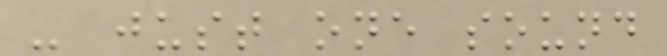- just one sound
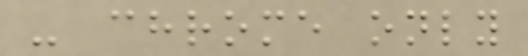- chrome only
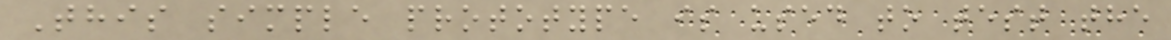This simple prototype is used to test the
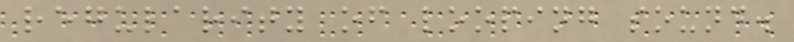regularity of looping sound.
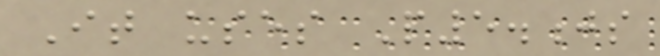It uses P5.js
